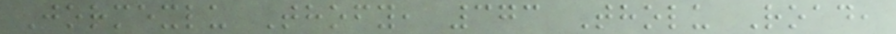Jormexlu Thofy, 373 Tholu Road,
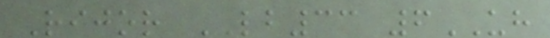Rijor LB33 6UH
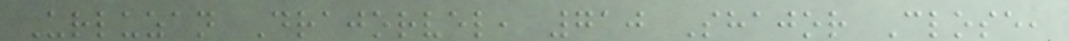Urluzan Drajorvel, 710 Shajor Close,
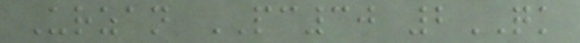Urzan PC30 2QK
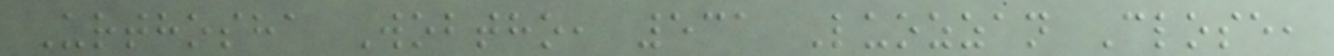Urthosha Wobtho, 531 Luozzan Close,
